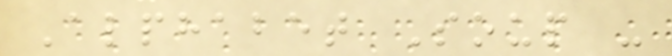Alphabet Soup -
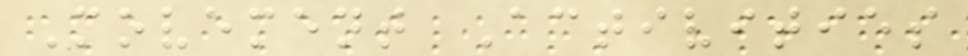Movement Activities
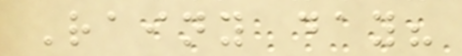Rainy day?
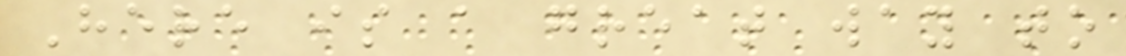Here is a great way to
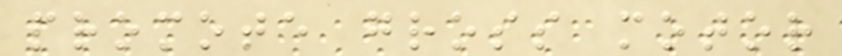promote gross motor
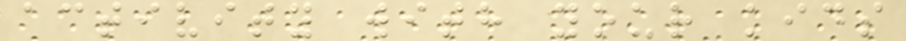activity with your kids
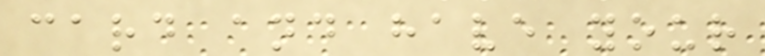card and have your
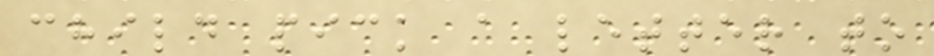child pick a letter to
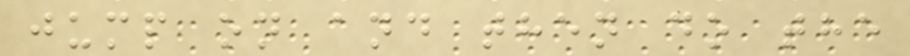jump on and then do the
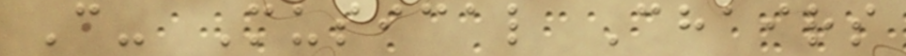C- Musical Chairs
